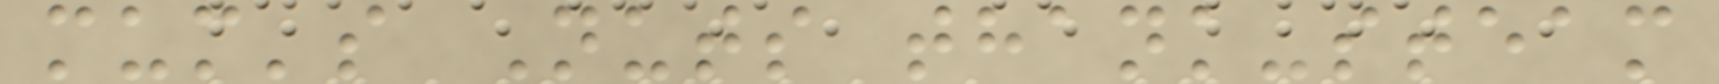mum's Nuts thank-steam
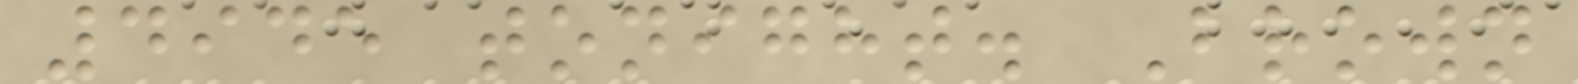4945 tonight. Brown
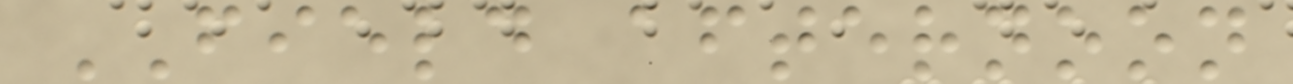FIELD afternoon
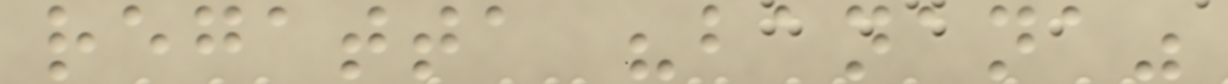regatta "banana"
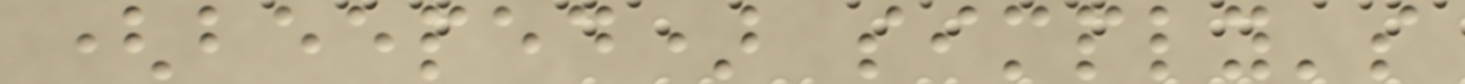(beeped) simply's
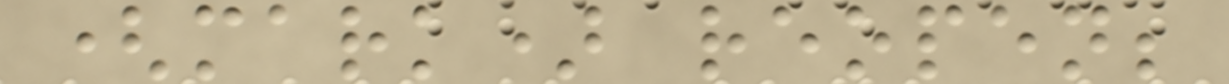(mark) reopen;
